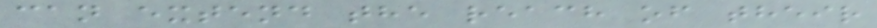can extend the reach of their
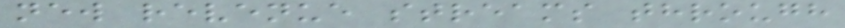new revenue streams through
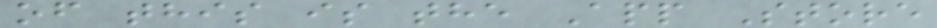of this is the App Store
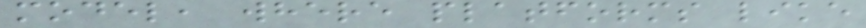model, where platforms like
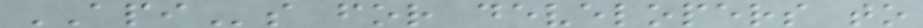APIs for developers to
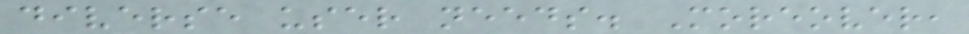diverse user needs. Moreover,
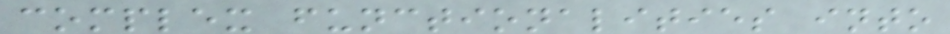complex functionalities into
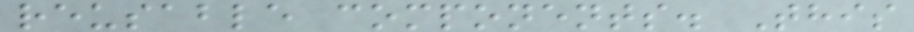reusable components. This
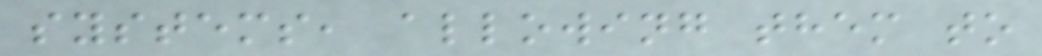systems, allowing them to
